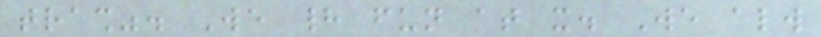trash". We had fun at it. We always
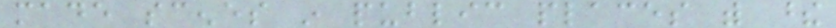made scenes in public places with these
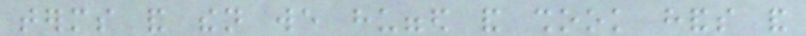terms and then we hugged and shook hands and
